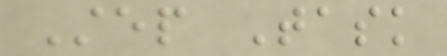Step Task
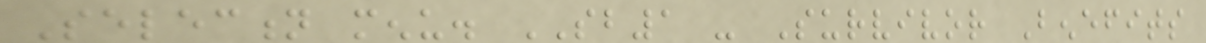Selection menu. SB1 - Survivor Benefits
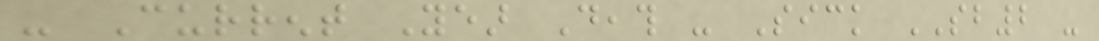- Current Year Death - Sick SB2 -
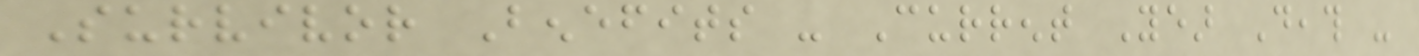Survivor Benefits - Current Year Death -
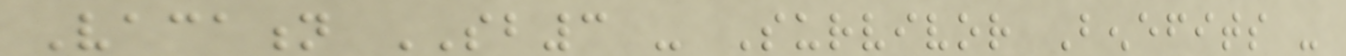Vacation SB3 - Survivor Benefits -
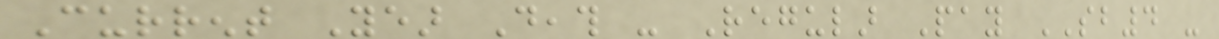Current Year Death - Regular Pay SB4 -
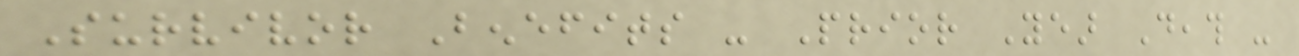Survivor Benefits - Prior Year Death -
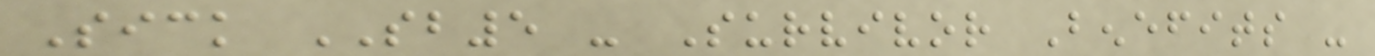Sick SB5 - Survivor Benefits -
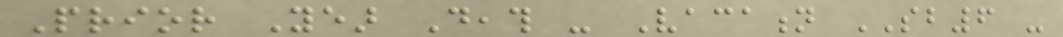Prior Year Death - Vacation SB6 -
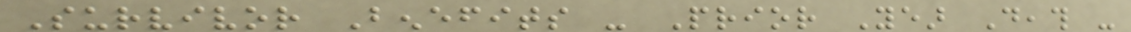Survivor Benefits - Prior Year Death -
